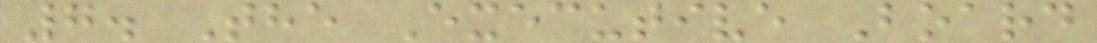7. The Executive Board
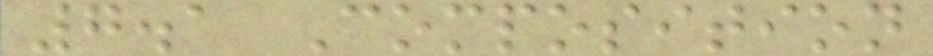7.1 Composition
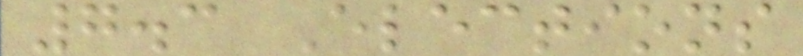7.3 Elections
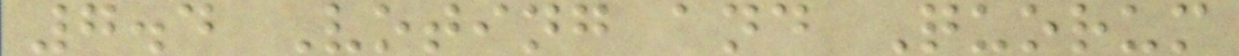7.4 Voting and Quorum
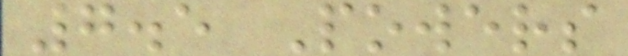7.5 Powers
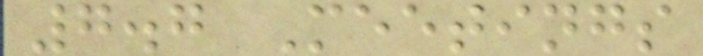7.7 Meetings
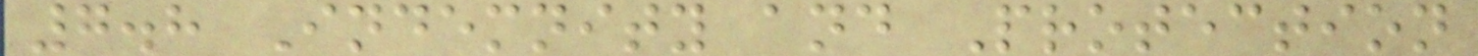7.8 Indemnity and Protection
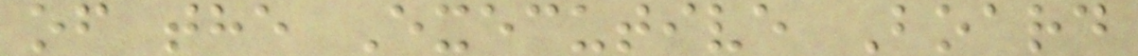of the Executive Board
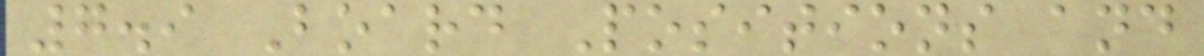7.9 Board Positions and
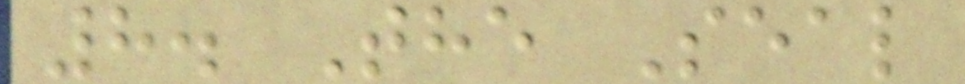8. The Seal
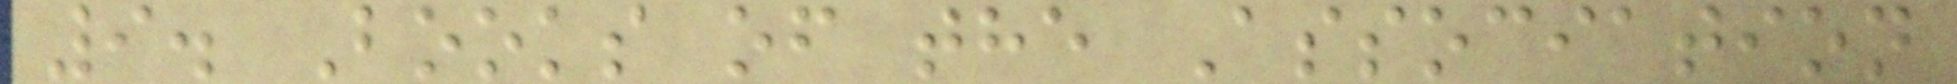9. Books of the Association
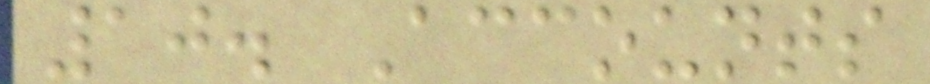10. Accounts
